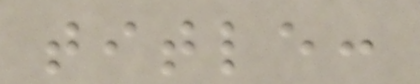title:
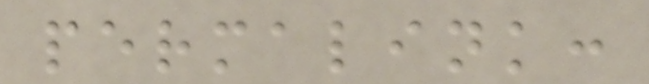permalink:
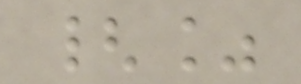{%
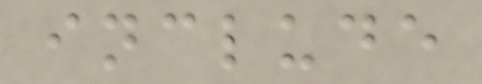include
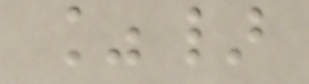%}
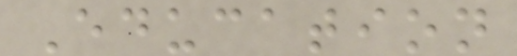Education
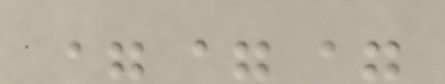===
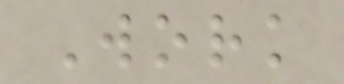Work
